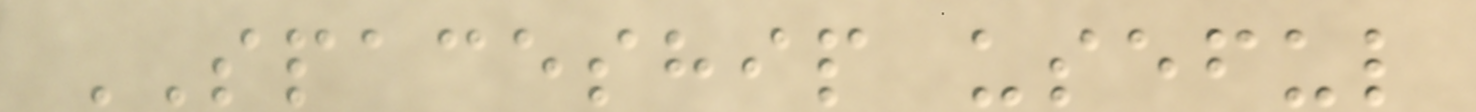SPACESHIP useful
